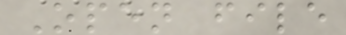Open file
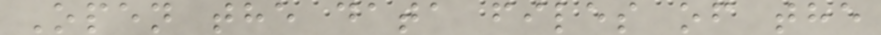Open the data files of the
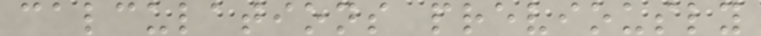calculations previously
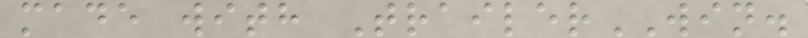made with TrailerWIN.
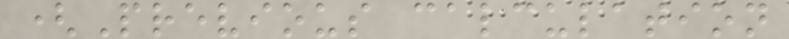(Previous calculation
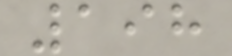198
